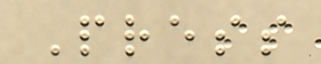Press
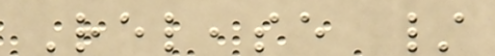Release /
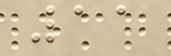11
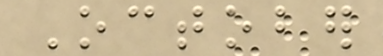October
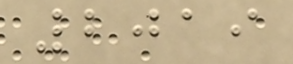2019
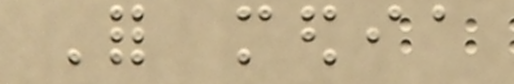For media
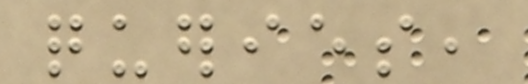queries,
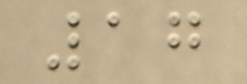17
